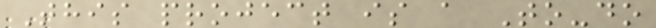This project is a To-do
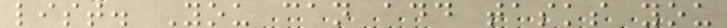list. You can add tasks you
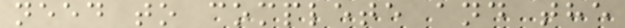need to complete and the
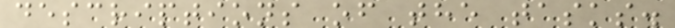descriptions of the tasks.
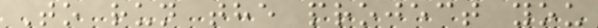To run the project you
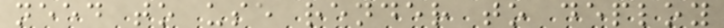need to use render to deploy
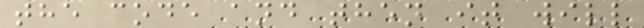the code and then it will
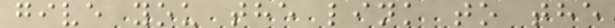give you the link to the
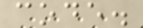code.
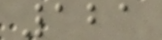121
